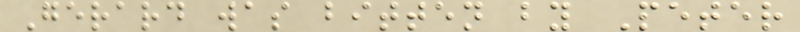Gerard was bitten by Peter
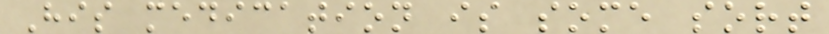His medication is some sort
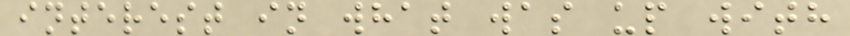interest in what was up with
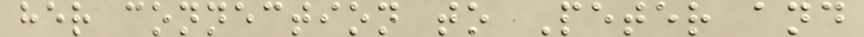her connection to Peter and
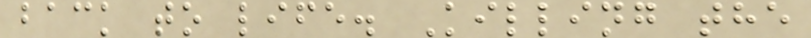back to life. Killing the
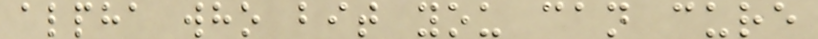alpha who bit you can cure
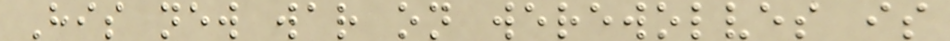His new war on werewolves is
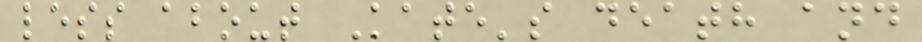less about Kate's death and
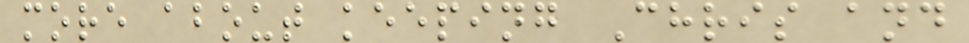more about keeping Chris and
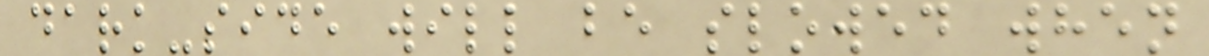dark-side will be slowed when
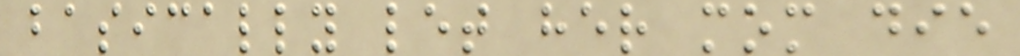basically let her mom die
